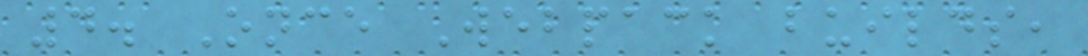4. Once Webpack builds,
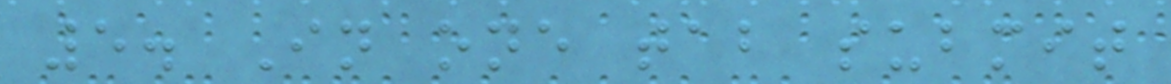5. In one tab submit
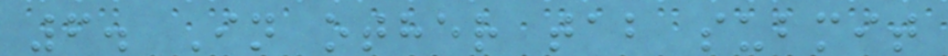6. In other tab submit
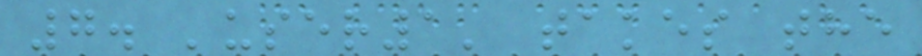7. 'user1' takes the
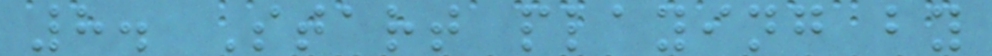8. Start playing by
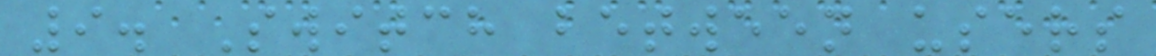9. Switch between users
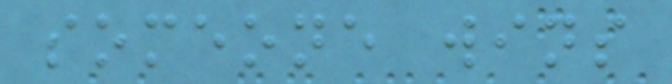someone wins
